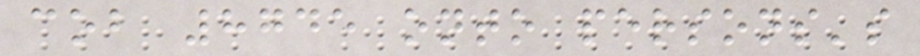cob 8745 onto persons's
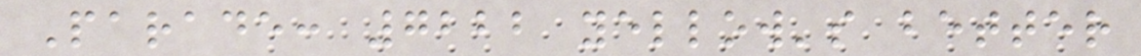Parade: 7222 yellow's better
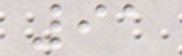91
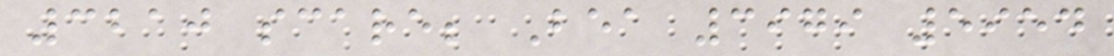3210 scare; Bea 3979 5954
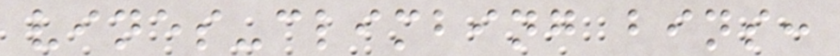vines-climbing bins:
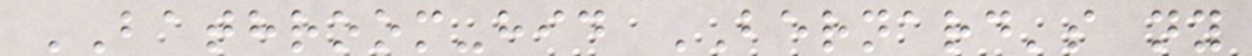BATHROOM-hid BERNARD's ny
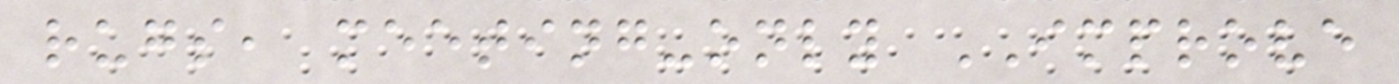rugs, meeting-only IMPROVE
